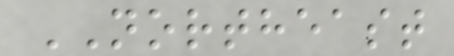NORTHEAST
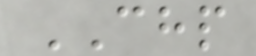CHP
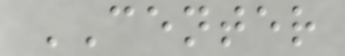CENTER
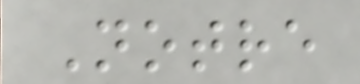Notre
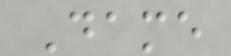Dame
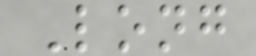Long
